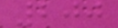200
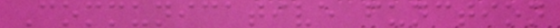Communicative function
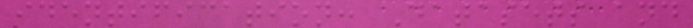identification: Datasets and
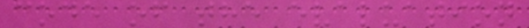code of the evaluation
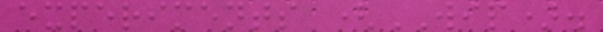experiments (WIP).
